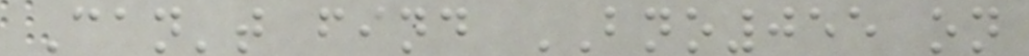Can't find BNO055 on
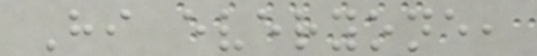Hi everyone,
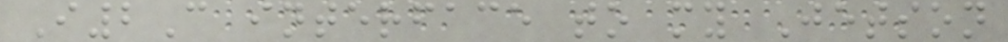I2C interface to my Jetson
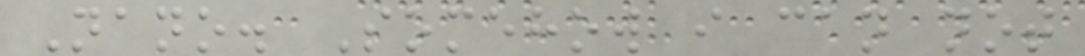Nano. Somehow i can not
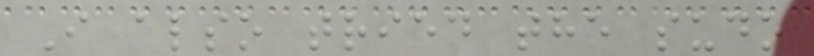I also tried the sudo
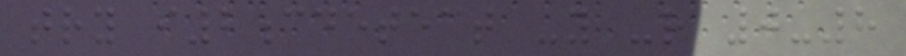try i2cdetect -y -r 0-8
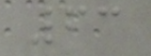63
